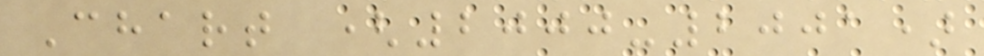Chart (2000-2001)
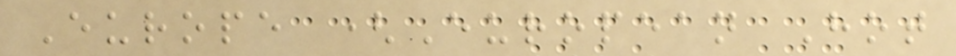Europe (European Hot
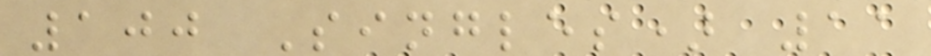100 Singles) 11
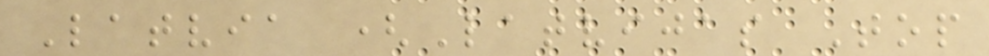Latvia (Latvijas Top
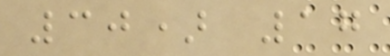30) 17
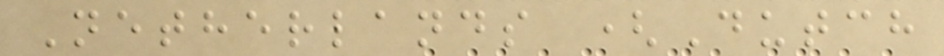Netherlands (Dutch
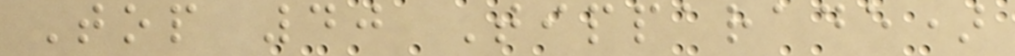Top 40 Tipparade)
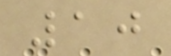10
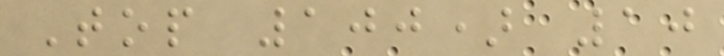Top 100) 10
